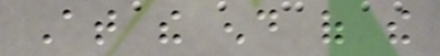At the end of the
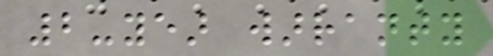2-year warranty
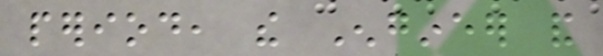period, the Engineer and
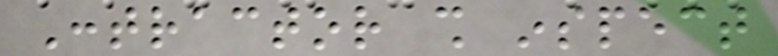Contractor shall inspect
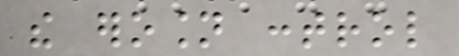the erosion control
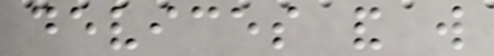devices and will
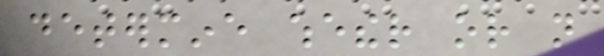determine whether or not
